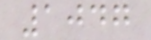1047
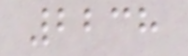2238
